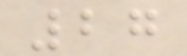27
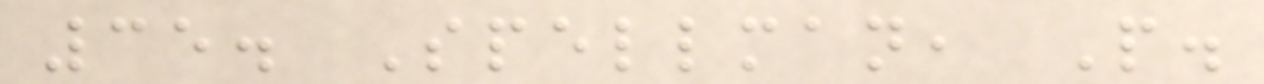35. Spellman, P.
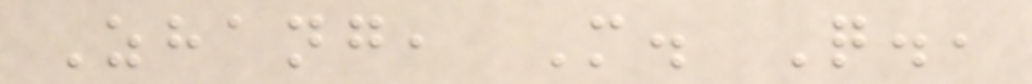Zhang, M. Q.,
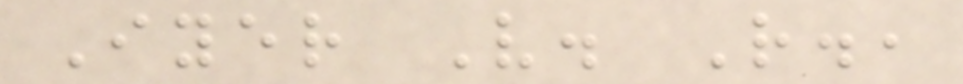Iyer V. R.,
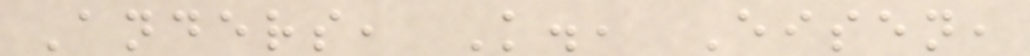Anders, K., Eisen,
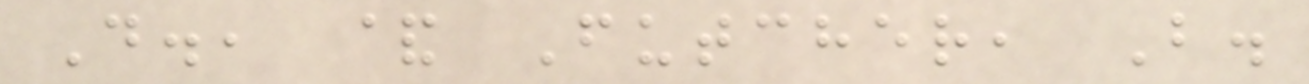D., & Futcher, B.
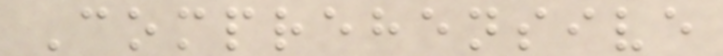Comprehensive
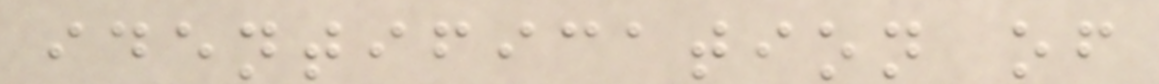identification of
